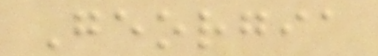Georgia
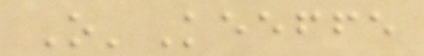O'Keeffe
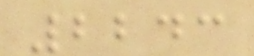2243
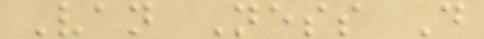Van Ness D
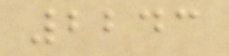2243
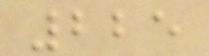225
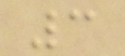3
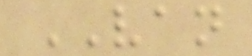VAN
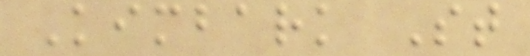Kimbark St
